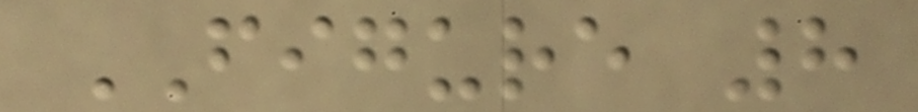FIGURE 8
